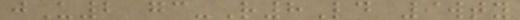jU2 gc-R8Ld 9wty
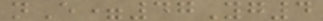nE=47Yg4
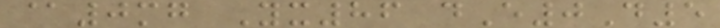@0mg Yx86 dE0D5
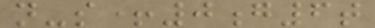n-s+0g6t
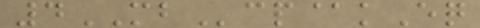4MBcp@kEq
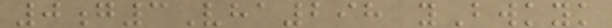0g3Vha298 yBwkyk
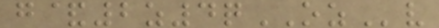g&2z4qOZv
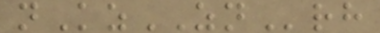nKzZNrh
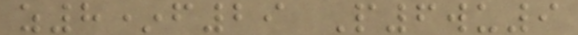z8*f29 P6wu9
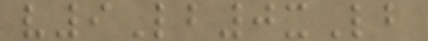v9Lb0xLb
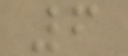6
